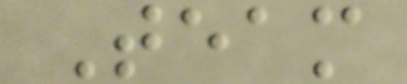Team
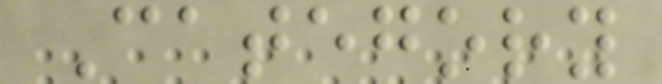Category
